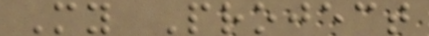My Project
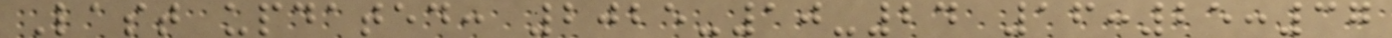Last updated: 2025-10-24 16:25:37
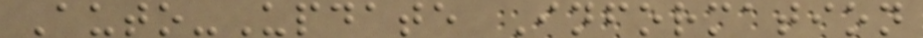Auto-Update Information
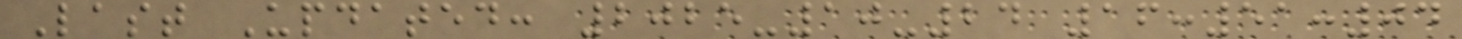Last Updated: 2025-10-24 16:51:04
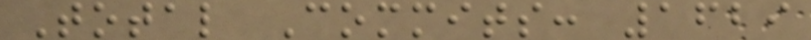Total Commits: 1629
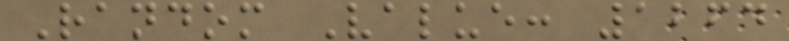Random Value: 1264
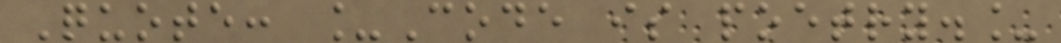Quote: _Code is poetry._
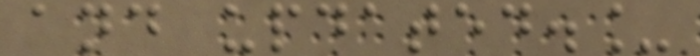and updated._
